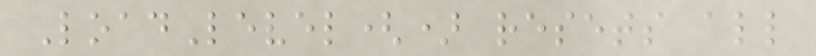LoadLevel() resets all
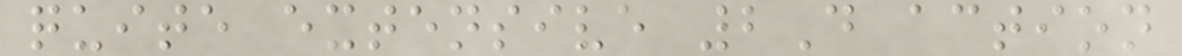quite extensive 2D action
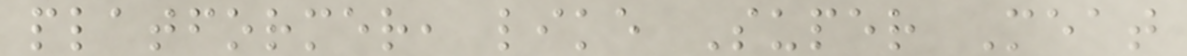platformer, like Super Meat
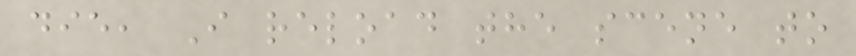die, I reload the scene to
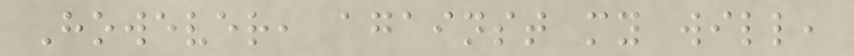However, against my will,
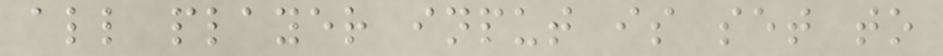all player input is set to
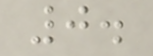0.
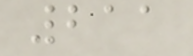211
